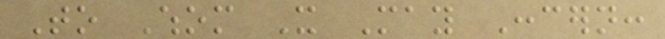To Whom It May Concern:
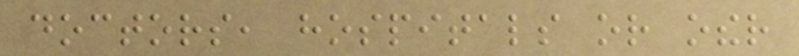doctors, hospitals or other
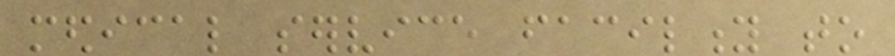medical service facility to
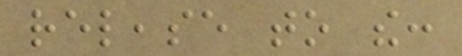release to the:
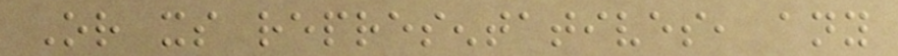Or its representatives, any
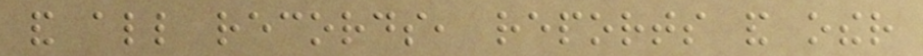and all records, reports and other
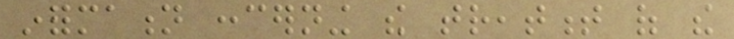information concerning the treatment of the
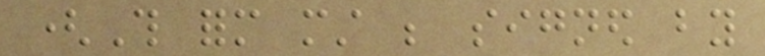(This form must be signed by
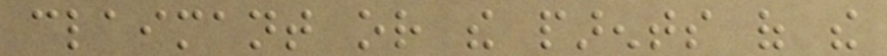claimant or the parents of the
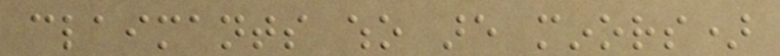claimants who are minors)
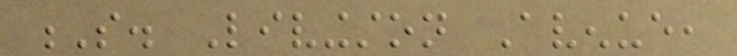S. Livingston Avenue,
